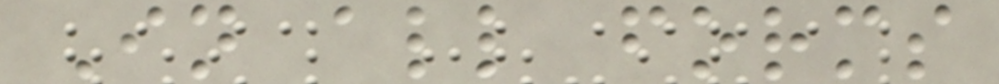In all forms
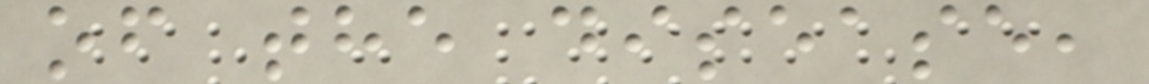of the disease,
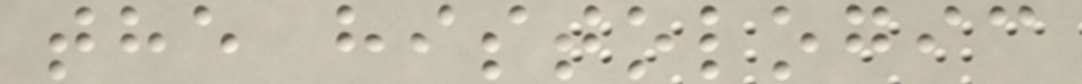the histologic
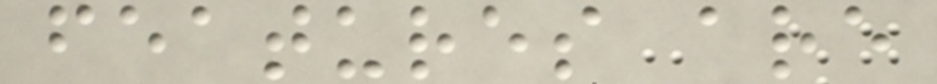features are
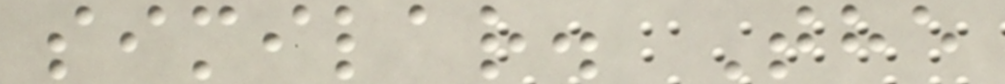similar. The
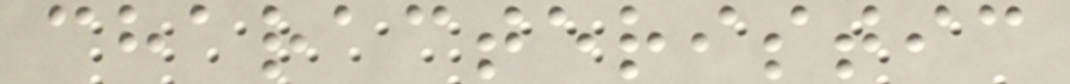characteristic
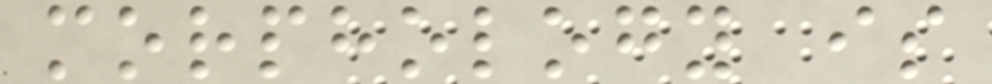morphology is
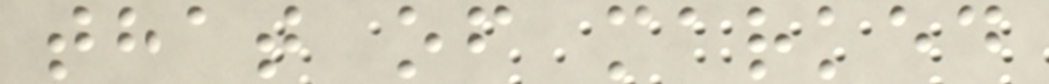that of marked
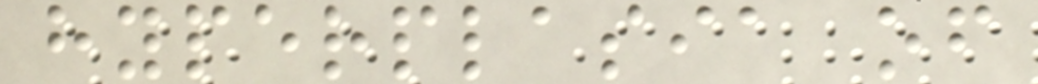hyperplasia of
